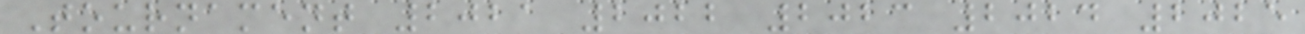Tournament 2021 2022 2023 2024 2025
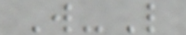W-L
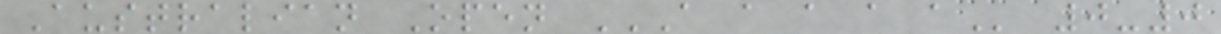Australian Open A A A A A 0-0
